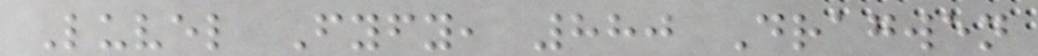Luvel Fyfy, 880 Dragwen
